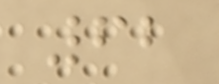62
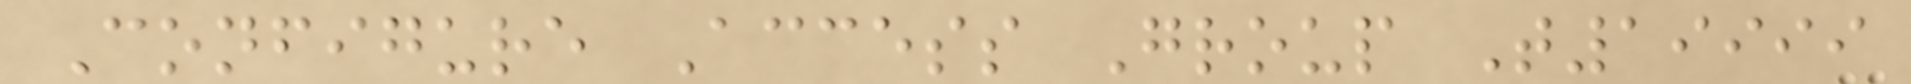Configure Access Group T19999
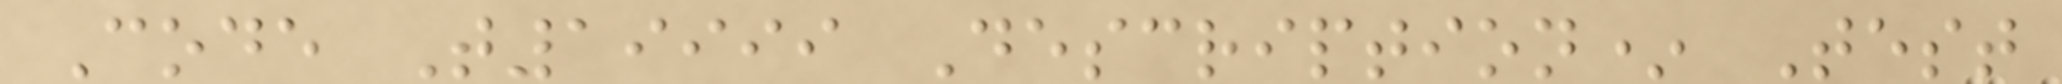Code T19999 Description* Test
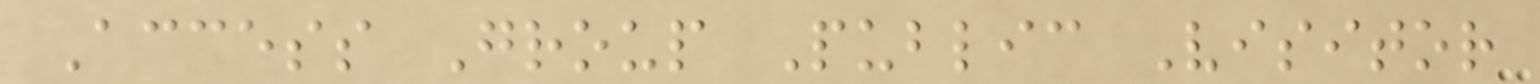Access Group Public Visitor
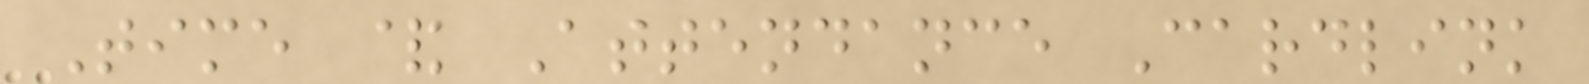Time & Attendance Cardlink
